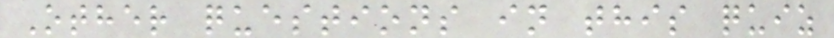Other questions in this quiz
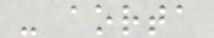- aorta
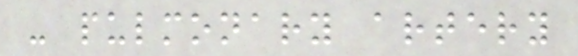- pulmonary artery
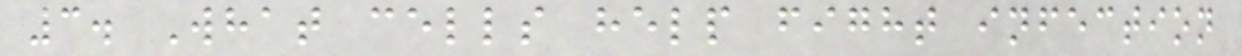3. What cells help fight infection
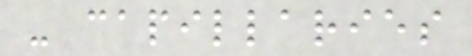- capillaries
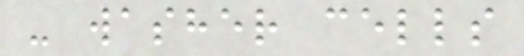- washer cells
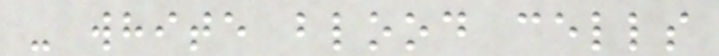- white blood cells
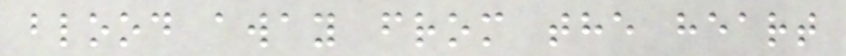blood away from the heart
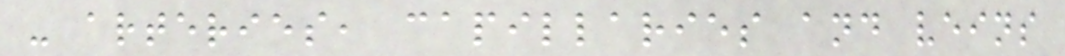- arteries, capillaries and veins
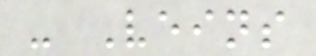- Veins
